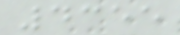4355
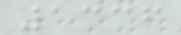1336
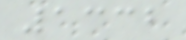1332
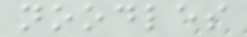noodles
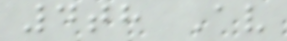4th Av
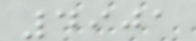4901
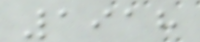1918
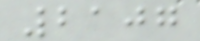2107
